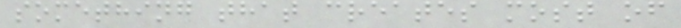something that creates most of
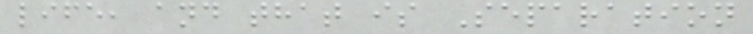life, and that is Separation
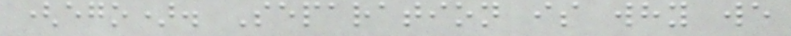(ego). Separation is why we
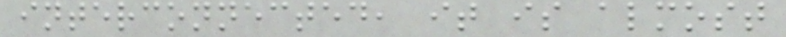interconnected, it is almost
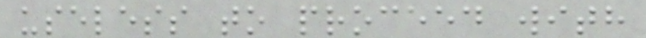useless to proceed with
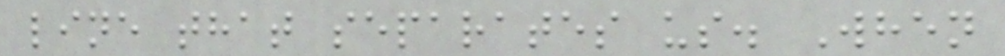line that separates us. When
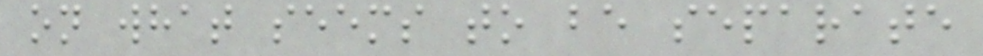on what seems to be separate
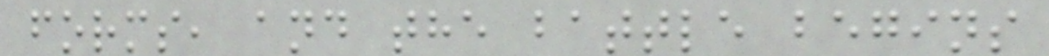forms, and the battle begins
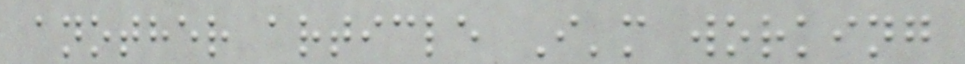another article I'm working
